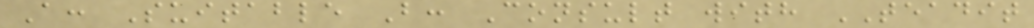A: Suitable B: Consult with TEADIT
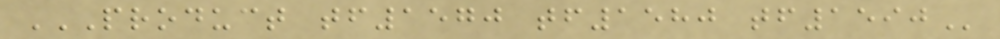PRODUCT TF1570 TF1580 TF1590
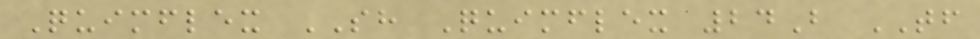Quimflex SH Quimflex 24B TF
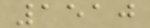1510
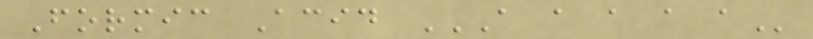Formic Acid A A A A A
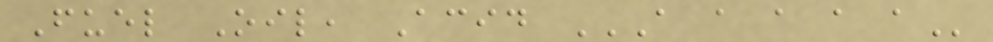Fuel Oil, Acid A A A A A
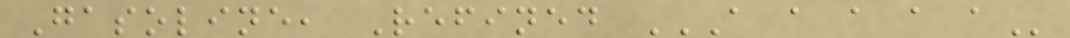Gasoline, Refined A A A A A
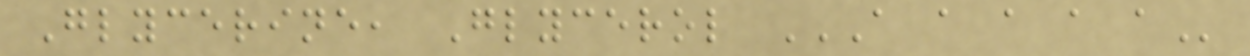Glycerine, Glycerol A A A A A
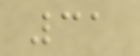31
